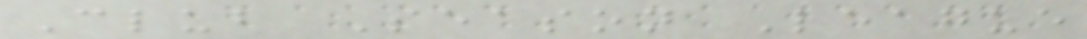Club Season League
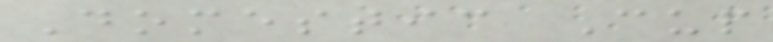Domestic Cup
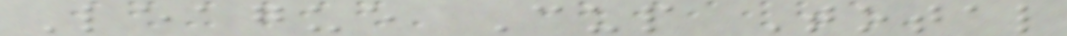League Cup Total
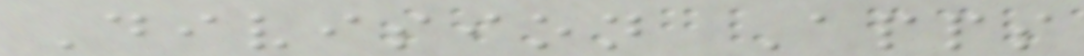Division Apps
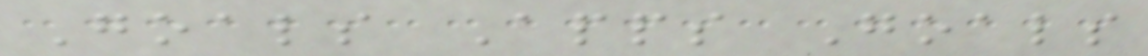Goals Apps Goals
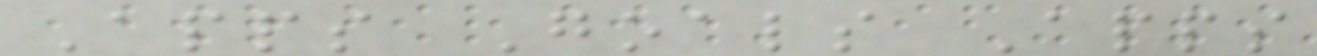Apps Goals Apps
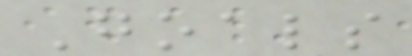Goals
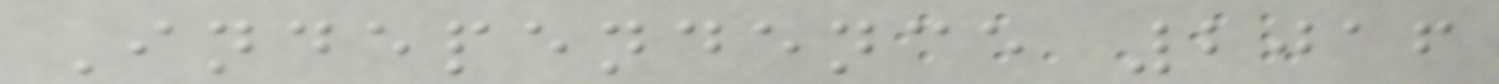Independence 2016
